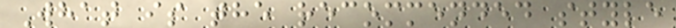What is the recommended style
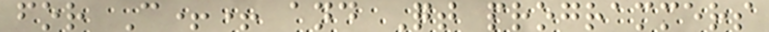for C++ and Qt programmers
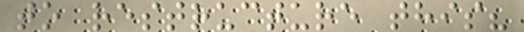to restructure this?
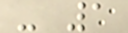- 1
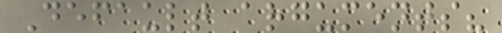Default arguments?
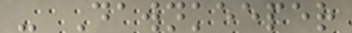- Dawnkeeper
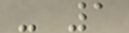- 1
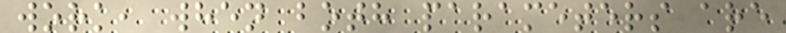work, when both parameters are
